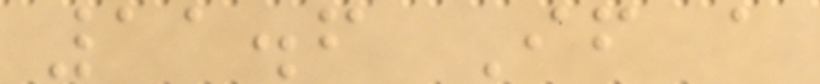11.6 If a
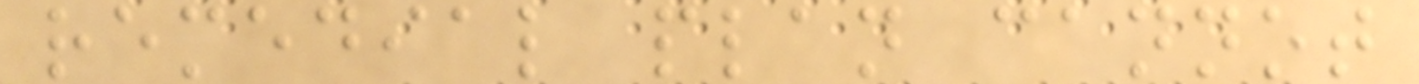remedial plan cannot
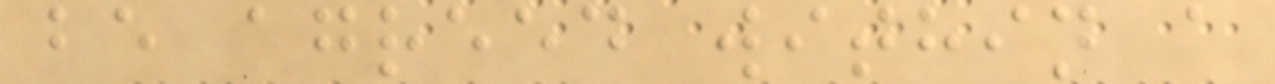be agreed within a
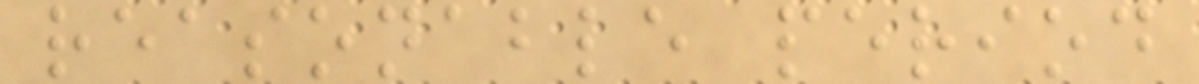reasonable period
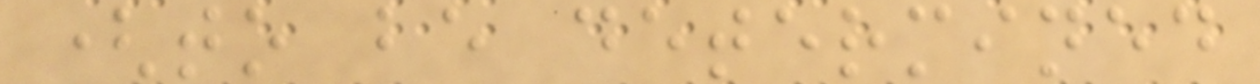(to be determined
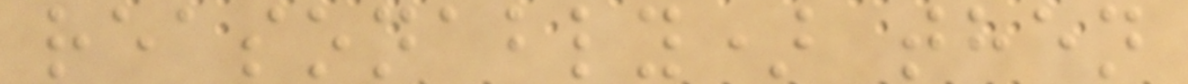reasonably) then
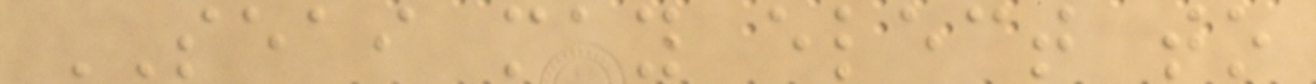SEAI may elect to
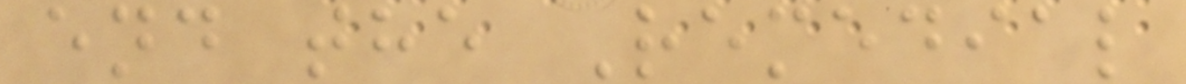end the Remedial
